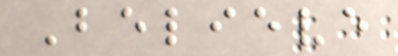Believe
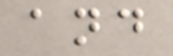and
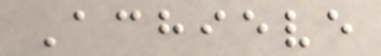Achieve
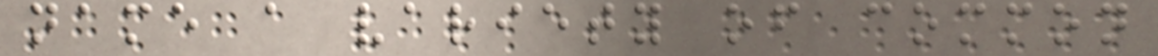name a variety of common
